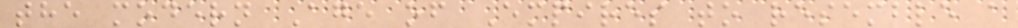the modern Age of Empires to resemble a
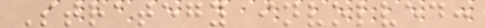Strategy involved:
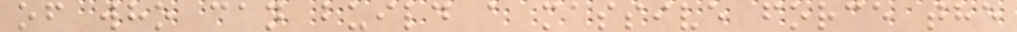of who can build a massive force the
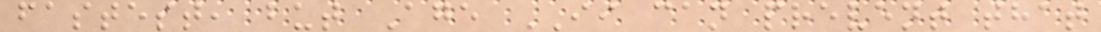fastest, but Age II can prevent that
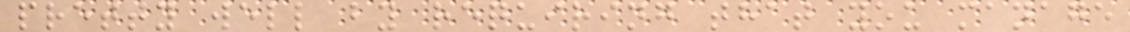pretty well by requiring that you manage
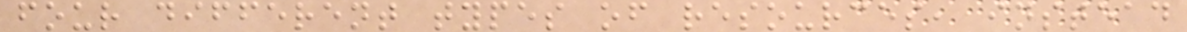four different types of resources, instead
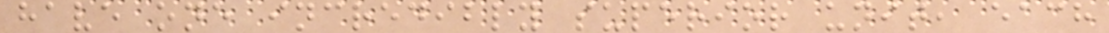have one incredibly superior unit, each
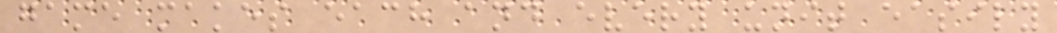game makes each and every unit easily
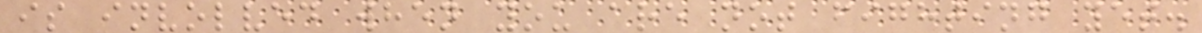is involved when you are not fighting yet.
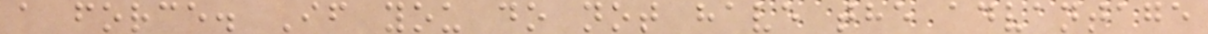a force. If you do not have the advantage
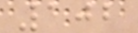102
